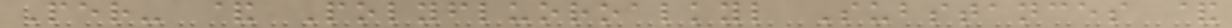Per- & Polyfluoroalkyl Substances &
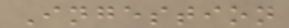Ingestion
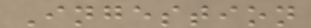Ingestion
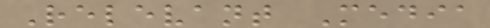Relevant Media
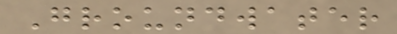Groundwater
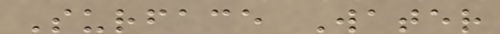Surface Water
